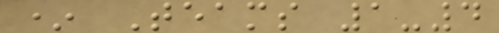* Teams 1-4
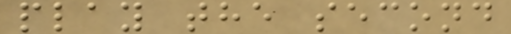play the second
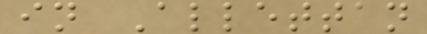in Allettan
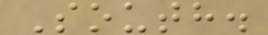South.
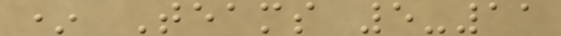* Teams 5-11
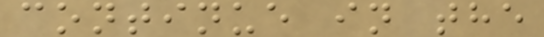continue in the
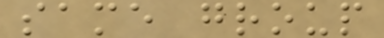same group
